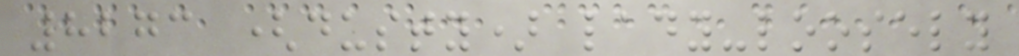8273 (dusty) lady-loosely
